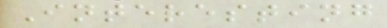Interesting
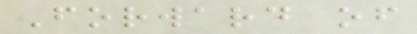Forward of
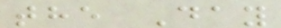the Day
